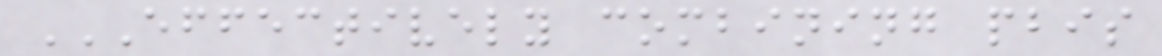EFFECTIVELY COMBINING PBIS
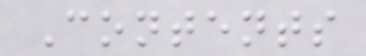Contents
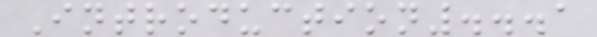Introduction...1
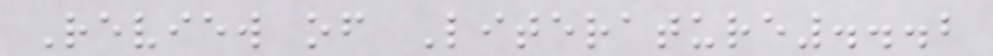Review of Literature...2
